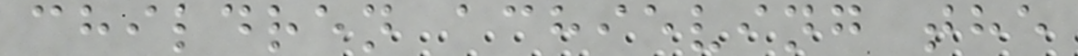children achieving the
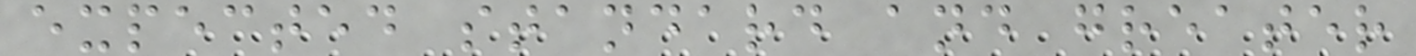expected standard and greater
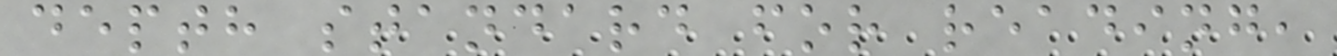depth standard for reading,
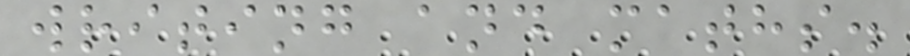writing and maths.
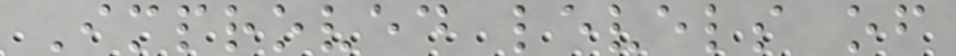Improved levels of
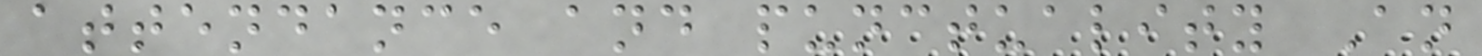attendance and punctuality An
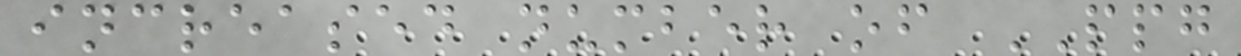increased number of PPG
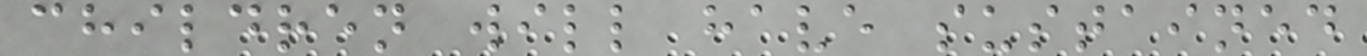children will have sustained
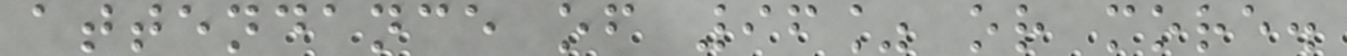attendance of 96% or more.
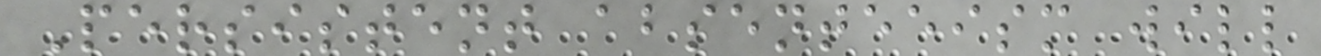Persistent absenteeism will
